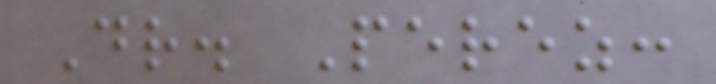Dr. Perez:
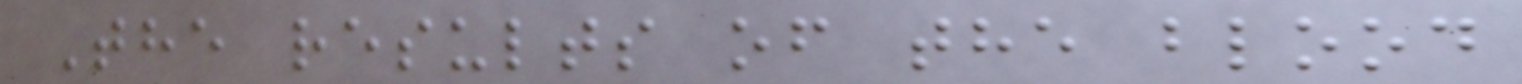The results of the blood
